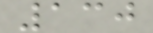130
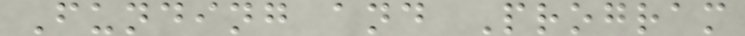Funding and Program
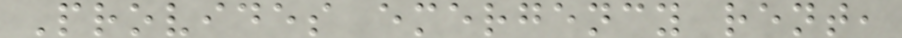Provides emergency rent,
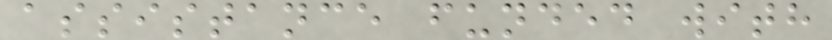assistance funded with
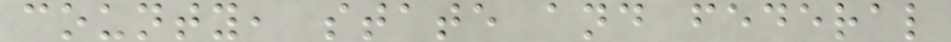county, state and federal
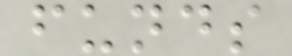funds
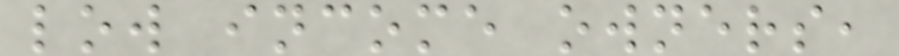low income owners,
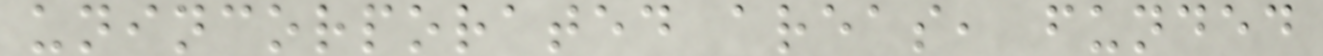unincorporated areas, funded
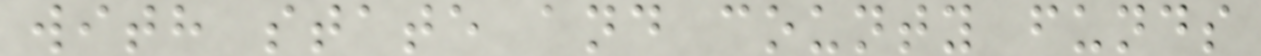with state and county funds
